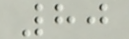80
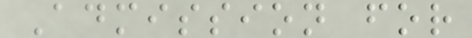Admission for
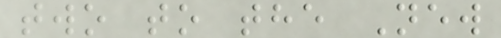two to the New
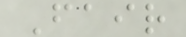Fair
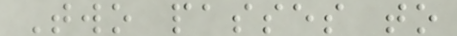Two passes to
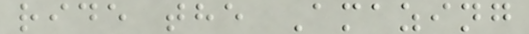ride the Amazing
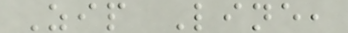Zip Line,
